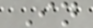In
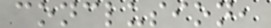conclusion,
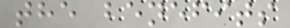the benefits
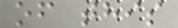of this
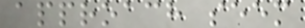approach seem
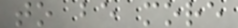to be more
